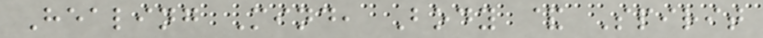Healing Mind, Body & Spirit
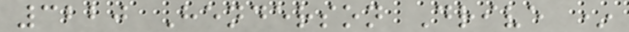3220 Henderson Drive *
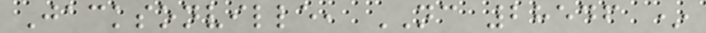Jacksonville, NC 28546 *
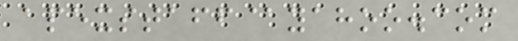apexstaff@yahoo.com
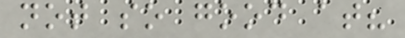not so good at?
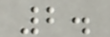2.
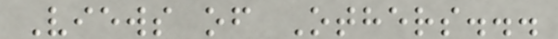Views of Others...
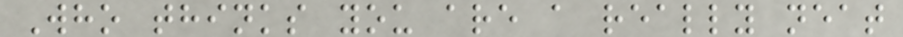Who thinks you are a really neat
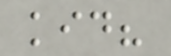kid?
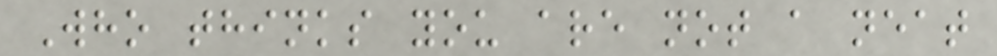Who thinks you are not a neat
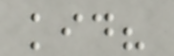kid?
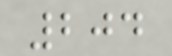204
